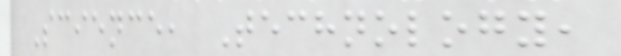Science, Technology,
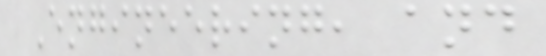Engineering, and
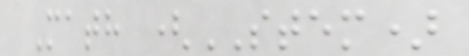Math (STEM)
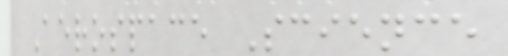Aerospace Science
